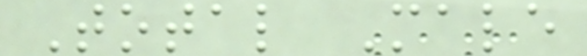Total Male
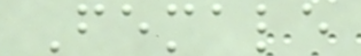Female
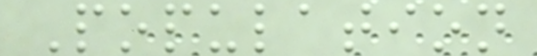Population
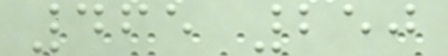465 250
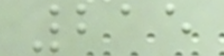215
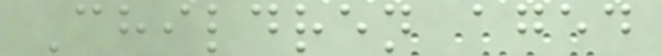Children aged
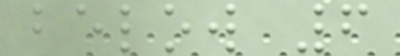below 6
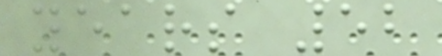years 52
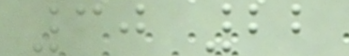30 22
